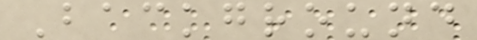Background
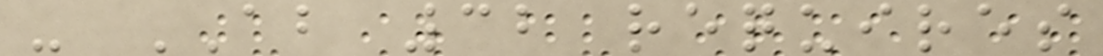- AB 32 requires
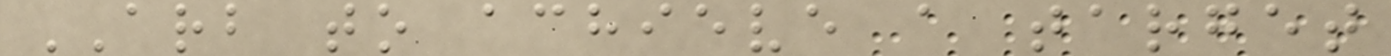ARB to achieve a target
